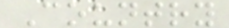Country
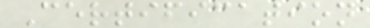Certification
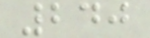240
